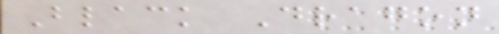Black Dragon
